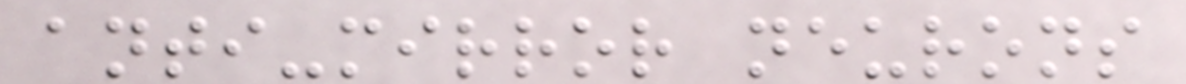anti-mirror neurons
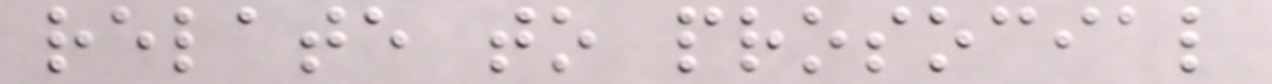relate to prosocial
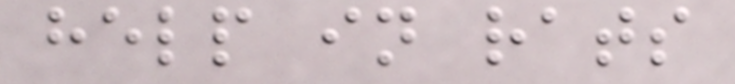help in rats
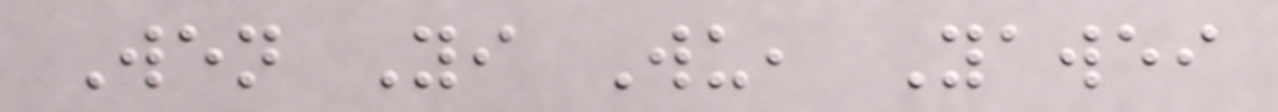Wen Yi Wu, Yawei
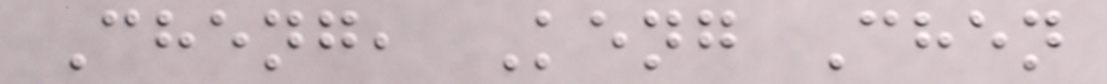Cheng, Keng Chen
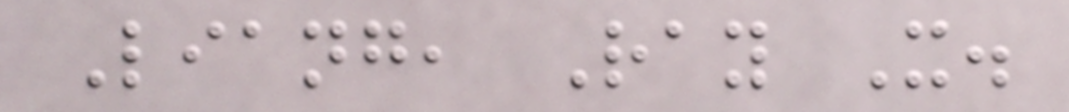Liang, Ray X.
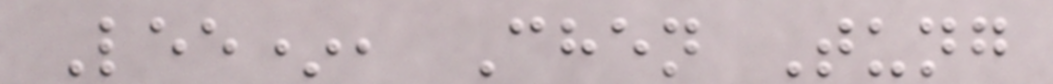Lee*, Chen Tung
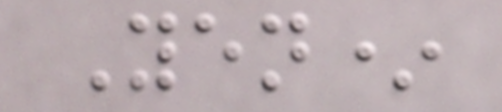Yen*
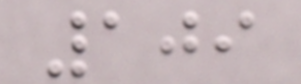109
